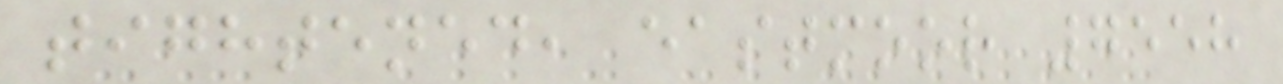tightened, eastmoor 7558
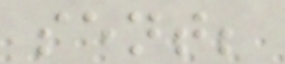sent;
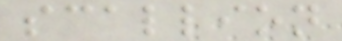scallion
